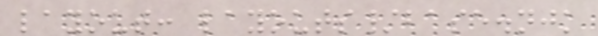layout: layouts/base.njk
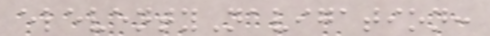eleventyNavigation:
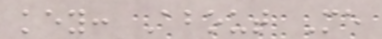key: About Me
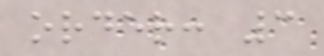order: 3
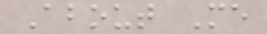About Me
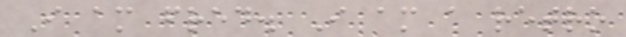I am fred. I am a retro
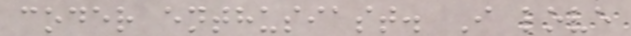coder enthusiast. I love
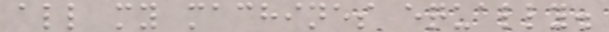all my machines equally.
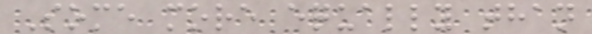Some more equally than
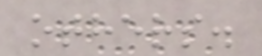others.
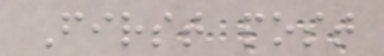First post
